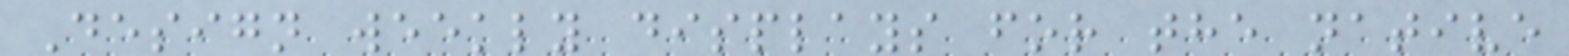Design weekly displays for the native
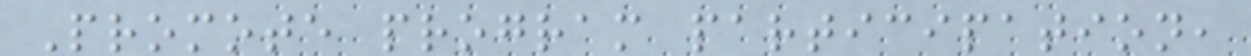Promote program participation,
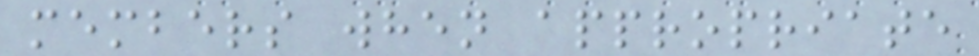members when appropriate
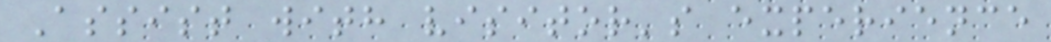Assist with visitor's experience
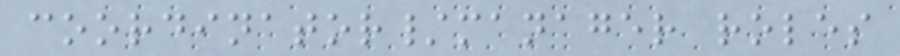coordinator/manager roles
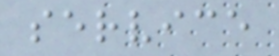service
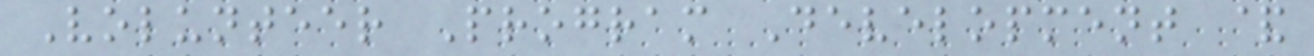Volunteer Program Development &
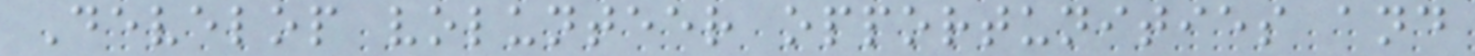Develop volunteer opportunities and
